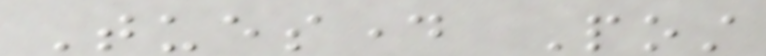Tuesday Post
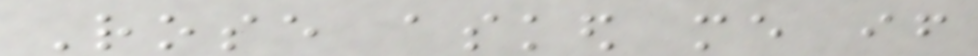Rose asked me if
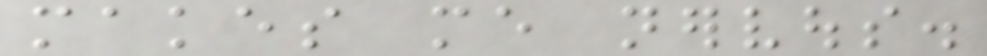makes me nervous.
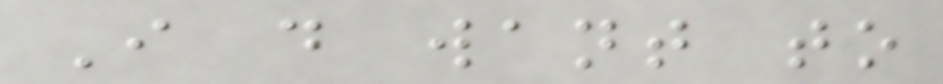I do want to
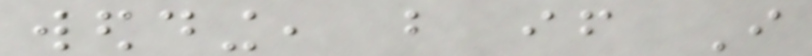wedding, but if I
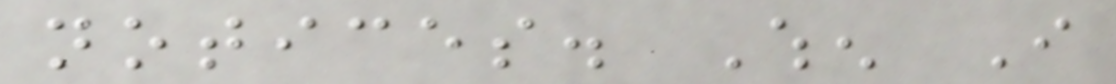notices. When I
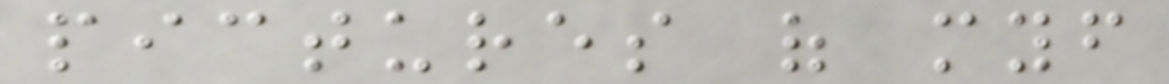pictures of myself
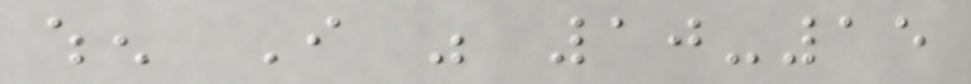when I was 10-15
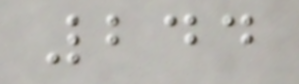244
